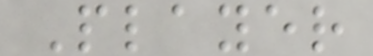Player
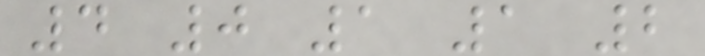4 0 1 1 2
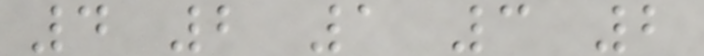4 2 1 3 2
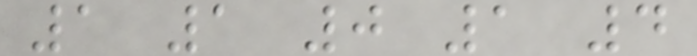1 1 0 1 4
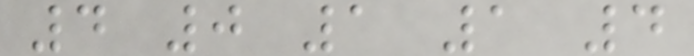4 0 1 1 4
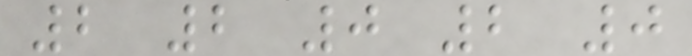2 2 0 2 0
